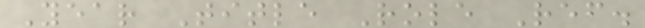Year Title Role Ref.
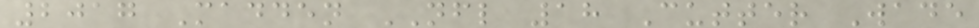2017 Madden NFL 18 Cutter Wade
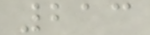213
